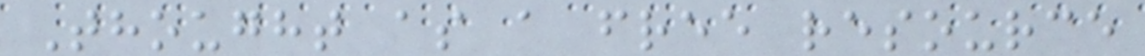Thought as a free resource
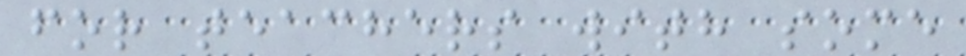for teachers with some
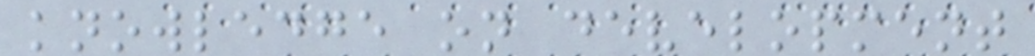knowledge on development
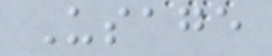Usage
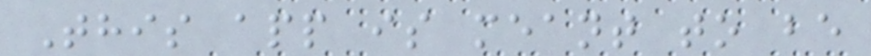This app is meant to be
